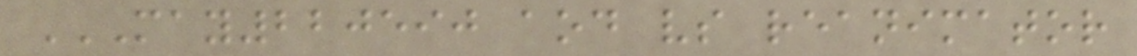MAY220590 AOD VS REANIMATOR
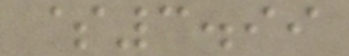$3.99
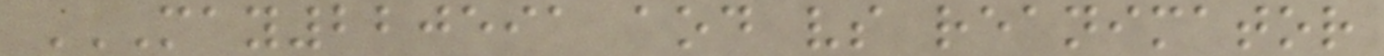MAY220591 AOD VS REANIMATOR
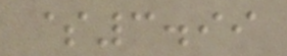$3.99
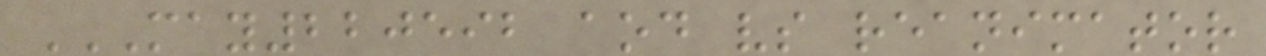MAY220592 AOD VS REANIMATOR
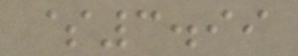$3.99
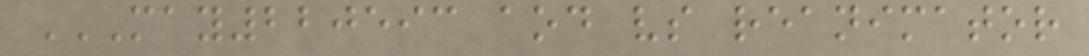MAY220593 AOD VS REANIMATOR
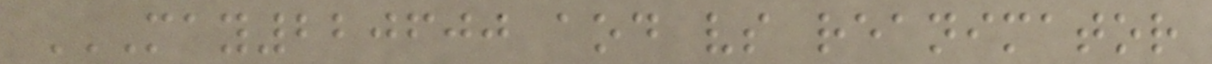MAY220600 AOD VS REANIMATOR
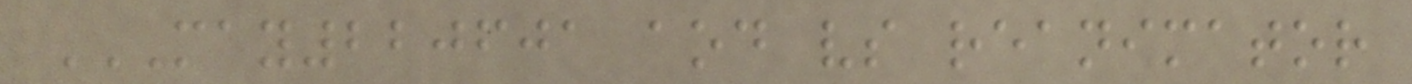MAY220601 AOD VS REANIMATOR
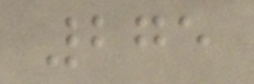275
